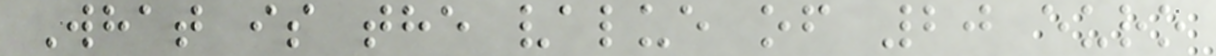What is the value of 20 euro
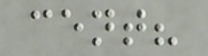cent?
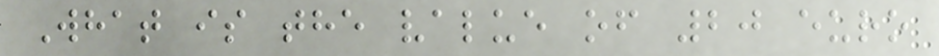What is the value of 20 euro
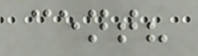cent?
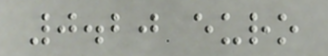0.20 euro
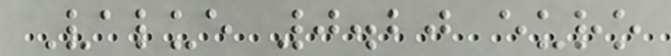Value 0.20 euro
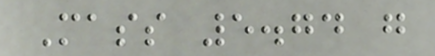Mass 5.74 g
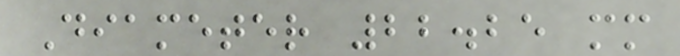Diameter 22.25 mm
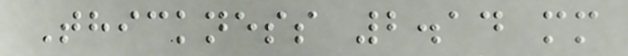Thickness 2.14 mm
